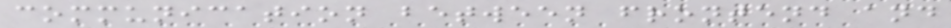communication between frontend and
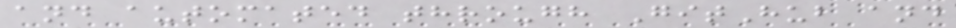and automated through GitHub and
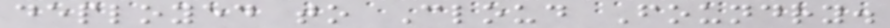deployed to Cloud Foundry.
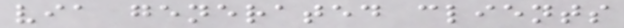via generated clients
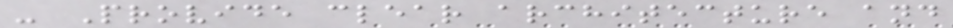- Provide clear architecture and
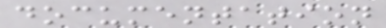documentation
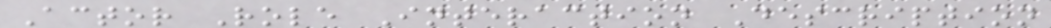Actor Role Interaction Description
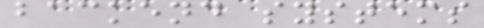backend systems
